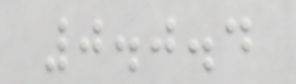0.0.4
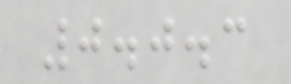0.0.3
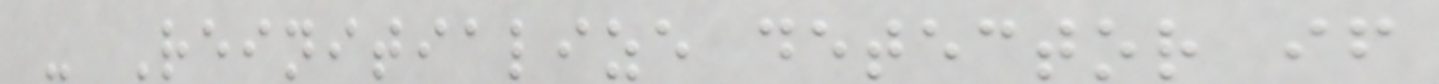- Reinitialize detector if
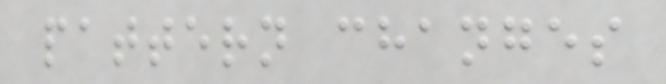pattern changes
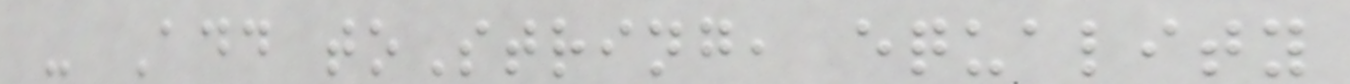- Add toString, equality
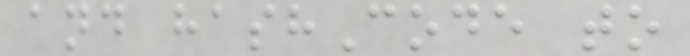and hashCode to
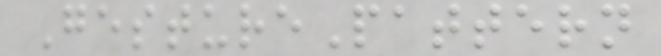GesturePattern
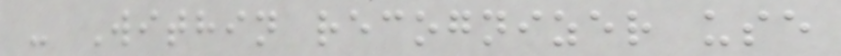- Within recognizer use
